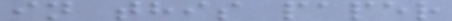in this paper
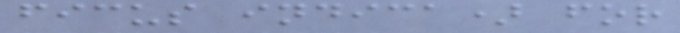ficus indica) for
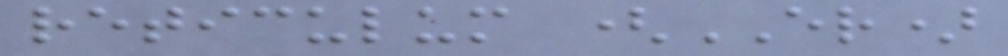reticulum (ER)
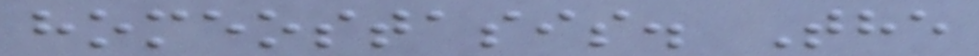homeostasis. The
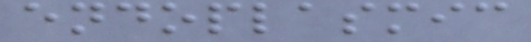endoplasmic
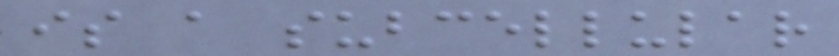is a subcellular
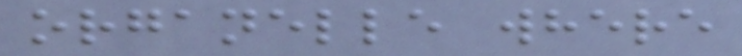organelle where
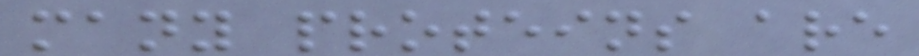many proteins are
